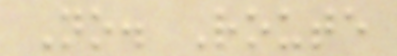No. Route
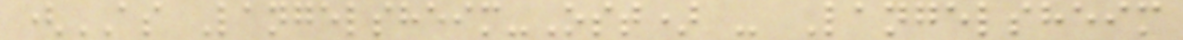(AS Langelsheim-Ost) - Langelsheim
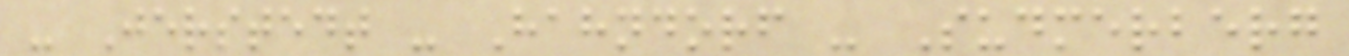- Jerstedt - Hahndorf - Sudmerberg
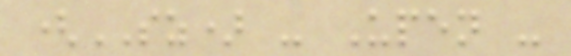(SZ) - Upen -
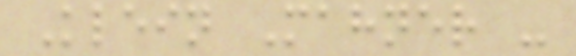Klein Mahner -
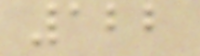122
